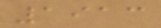1913
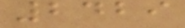2429
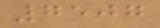7507
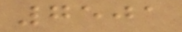7501
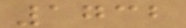1732
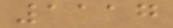1117
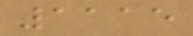1115
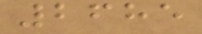2685
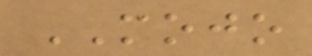MOJO
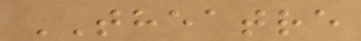THEATRE
